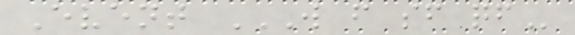Event W F SF QF
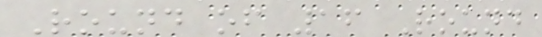Round of 16 Round
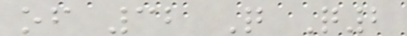of 32 Q Q2
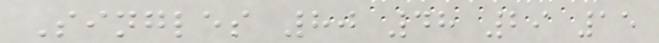Singles 80 48 29 15
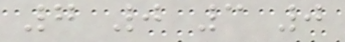7 0 3 0
